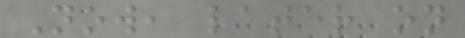Now, later on
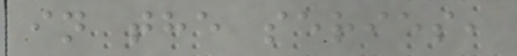in the series,
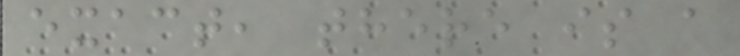exact, there is a
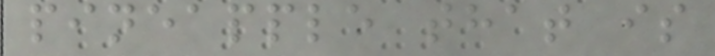pineapple that is
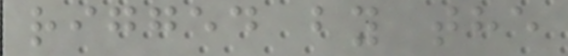rigged by the
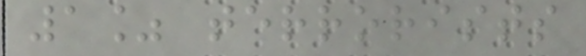1% terrorists
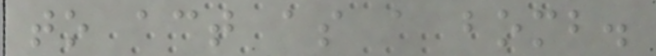to act as a bomb.
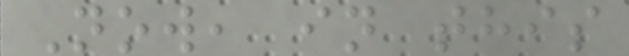Now, in this
